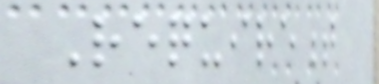Requirement
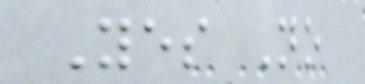Yes No
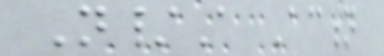N/A Action
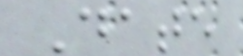Date
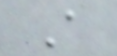A
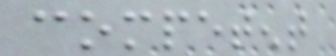competent
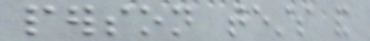person tests and
